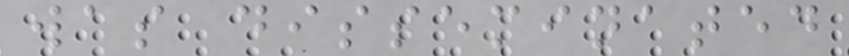was disseminated
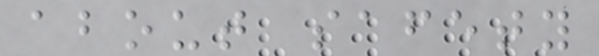about safety
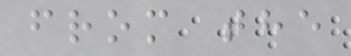from the
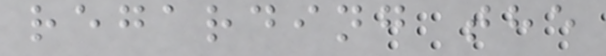regarding the
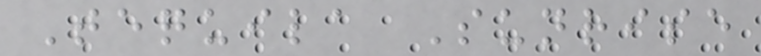Tequila Sunrise
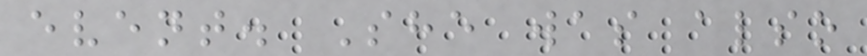event. She was also
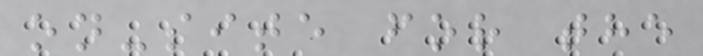on-site for the
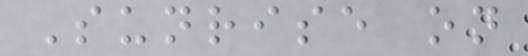Sunrise on
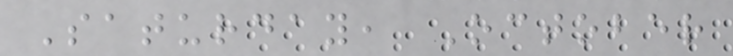Saturday, October
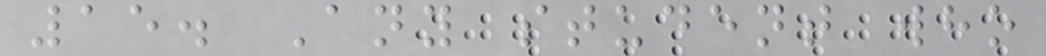15. Any student who
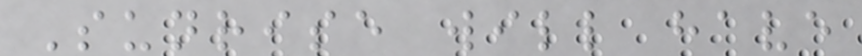Sunrise will have
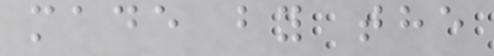made by the
